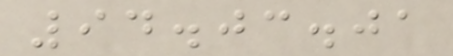94.03.01
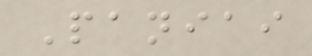Paniai
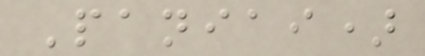Paniai)
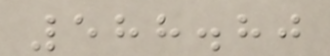588.80
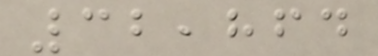32,864
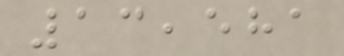13,581
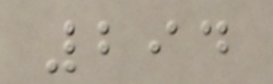294
